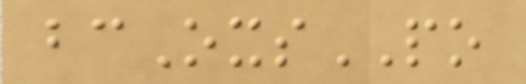bcOxsPO
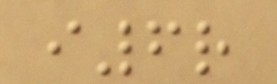i6r
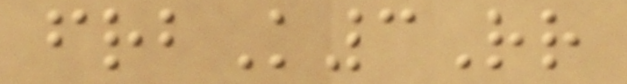frbK3Rr
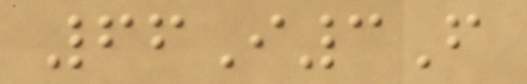66I3F
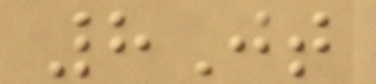8Jt
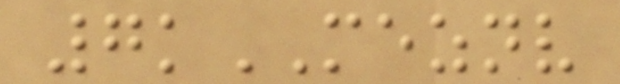7kMEZNV
